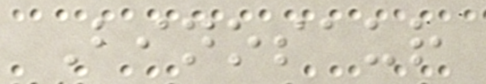Binosaur
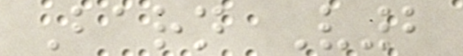Barn V2
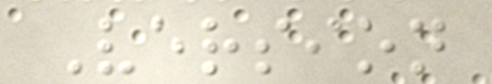Version
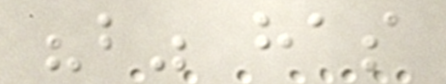"b" has
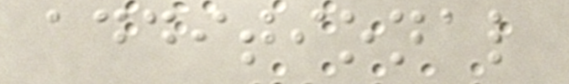additional
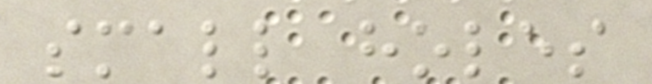small holes
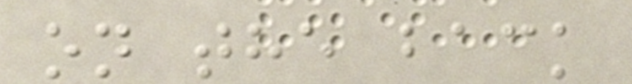on the back
